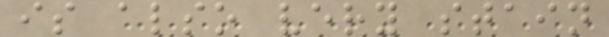is also very stain
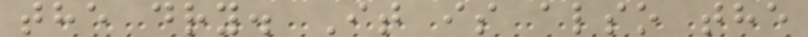the dry. It is also the
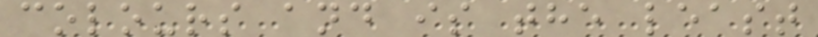colours and is the least
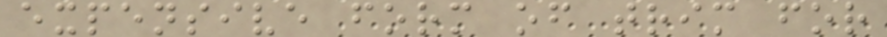expensive form of trim for
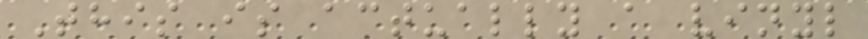This is actually a vinyl
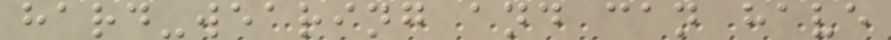hard-wearing and can have
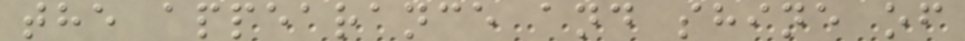the appearance and shine of
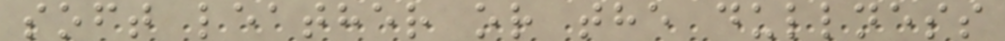soft leather or the dullness
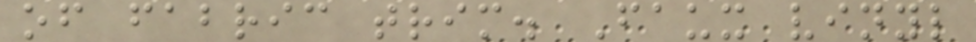of fabric trim. Faux vinyl
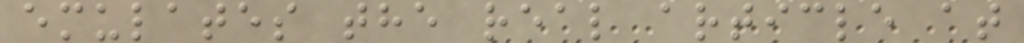emulates the real article at
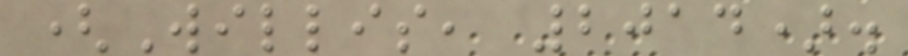(Willis, 2014).
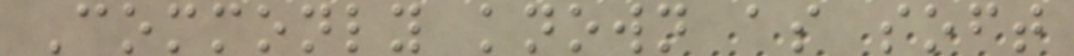Commonly known as soft
